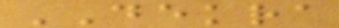DEKRA
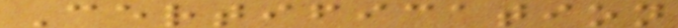Certification
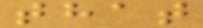that
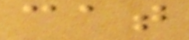cat
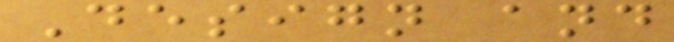Design and
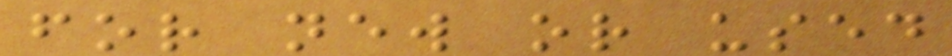for new or used
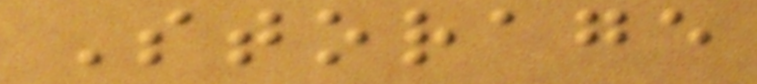Storage
